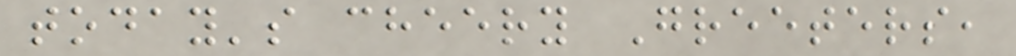today's cheery Greeters,
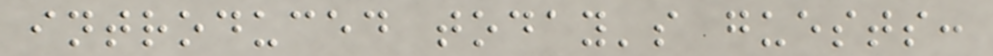introduced today's guests:
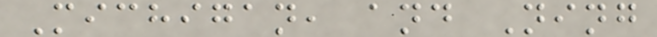Michigan, and Ning
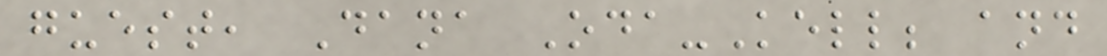guest, Dana Oda-Kell; and
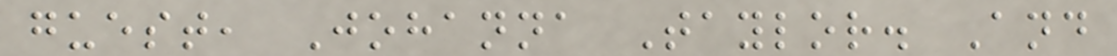guest, Johanna Taylor. And
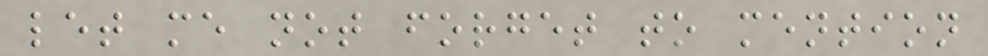let me not forget to mention
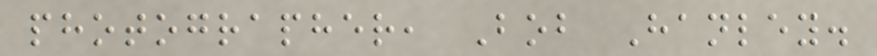photographer, Bob Hanley.
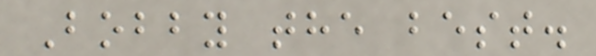Bobby the best.
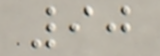90
